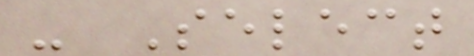- Select
